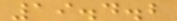19.4.2
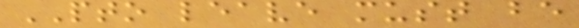PTO leave must be
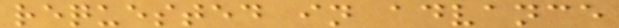requested in advance
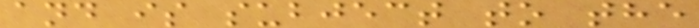and is subject to the
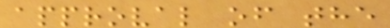approval of the
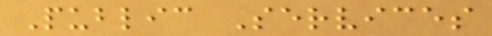Public Services
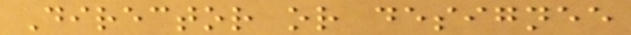Director or designee
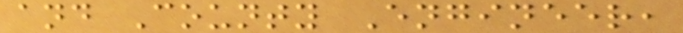and County Engineer,
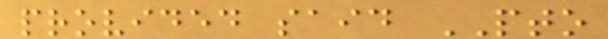provided said PTO
